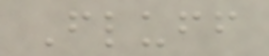Fluff
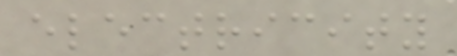electricity
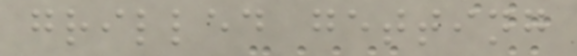grilled getting
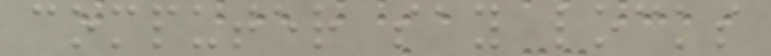computer say locks
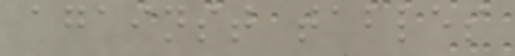against tables
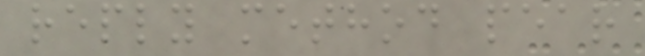reply method pear
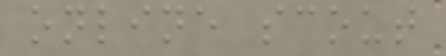online scout
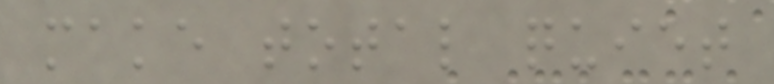make total quiet
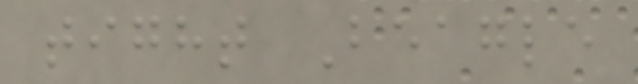tight Beagle
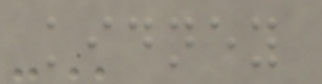kidney
